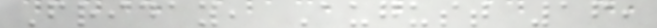Friday, August 16,
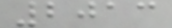2013
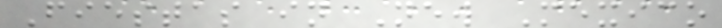Fiestas in New Mexico
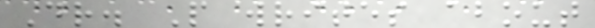Dr. P writes about
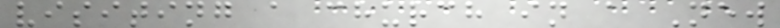visiting a church in a New
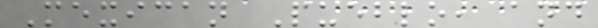Mexican Pueblo, and
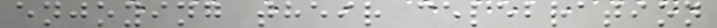enjoying their celebration
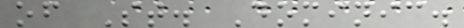of St. Dominic.
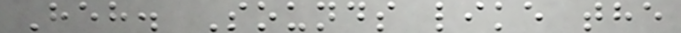Heh. Sounds like the
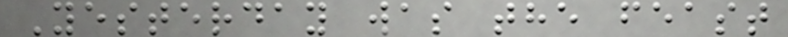Yesterday was the feast
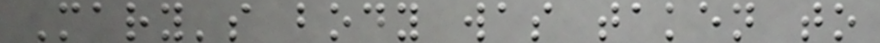Mary's body was taken to
